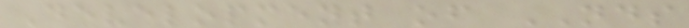Development of NDS
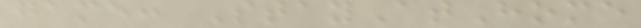game: StayAtHome
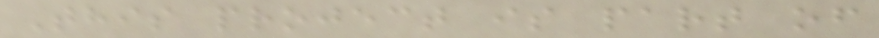This project is part of
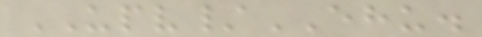UPV/EHU.
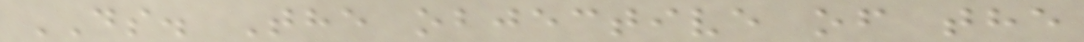DS. The objective of the
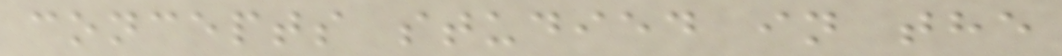concepts studied in the
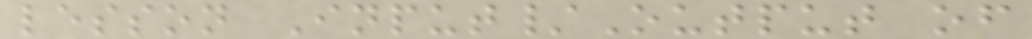lesson Input/Output of
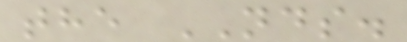the NDS.
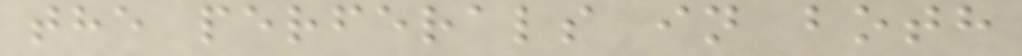the perferals in both
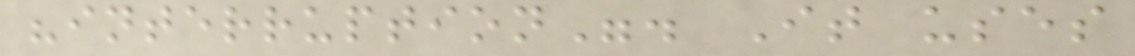"interruption". It uses
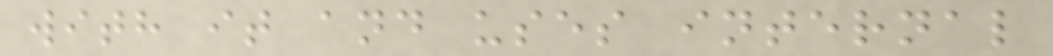with it and uses internal
